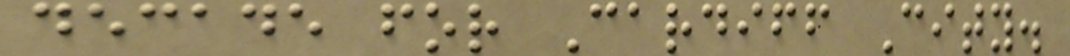decade for Cardiff City.
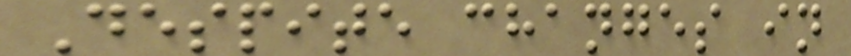Despite changes in
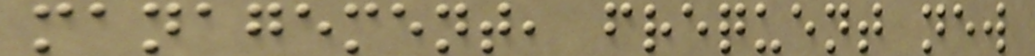management, frequent new
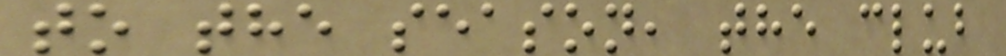to the season, the club
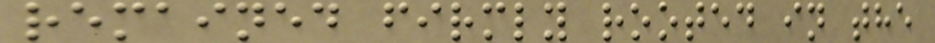remained firmly rooted in the
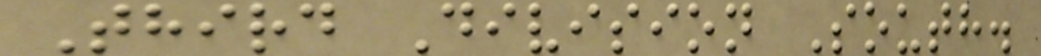Third Division South.
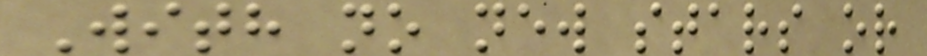With no new stars or
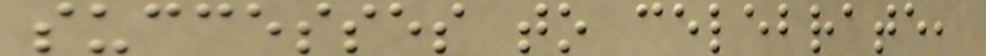successes to celebrate,
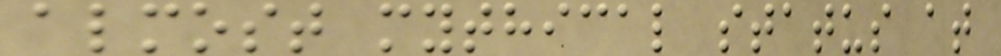almost mythical status at
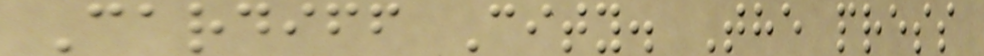Cardiff City. The press
